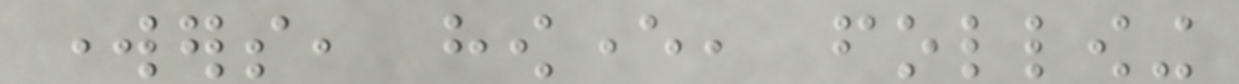workers, however, following
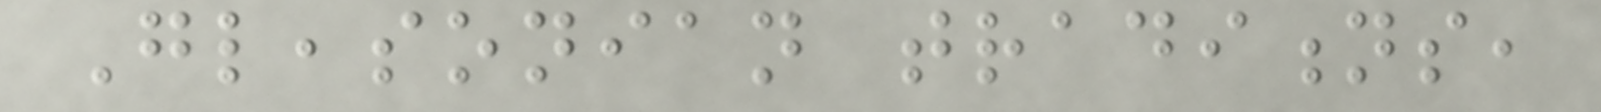Gleasonian traditions,
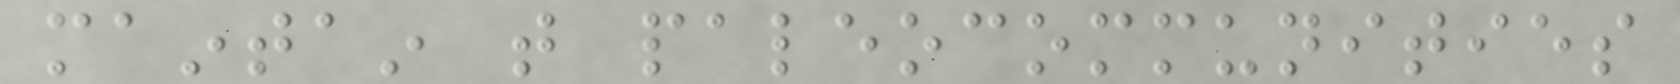maintain that paleocommunities
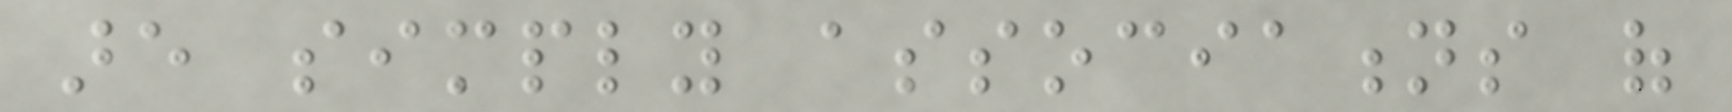are simply associations of
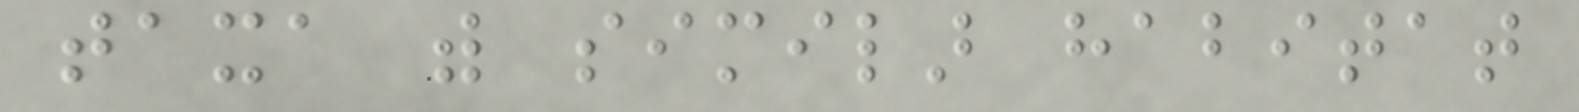taxa with similar habitat
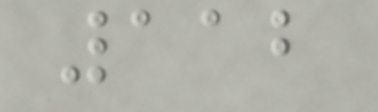112
